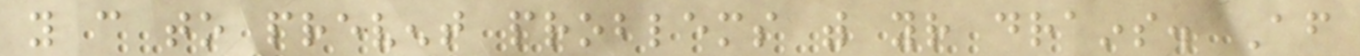you can to prevent problems with your drains. After
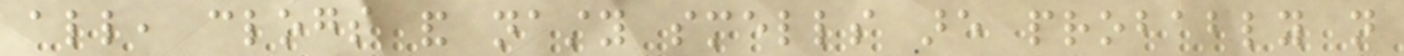all, clogs and nasty smells are probably not
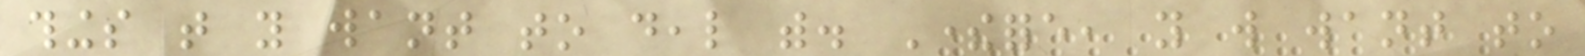things that you want to deal with. Therefore, you will want to
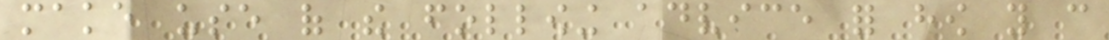make use of the following advice for how you can
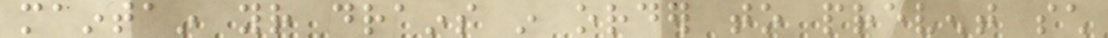maintain your drains in order to prevent such
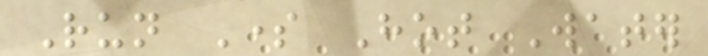Run Some Hot Water
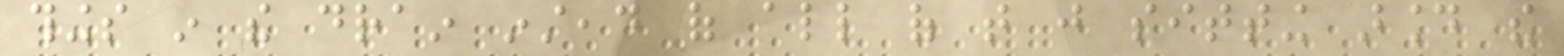things in the drain instead of all of that just sitting around the
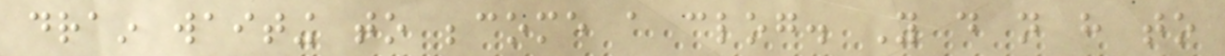drain waiting to become a clog. You do not have to
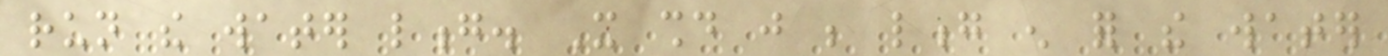run the water long. It should just be long enough for the water
